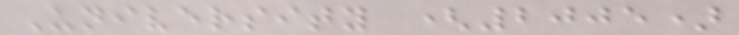University (2005)
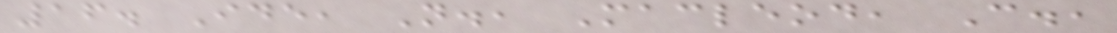16. Ide, N., Macleod, C.,
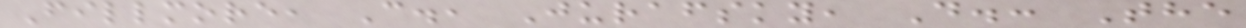Fillmore, C., Jurafsky, D.: The
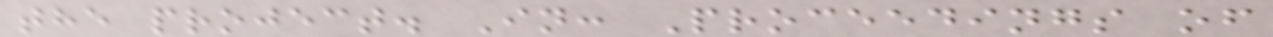the project. In: Proceedings of
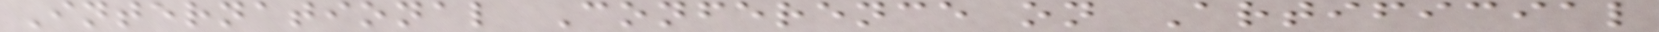International Conference on Artificial
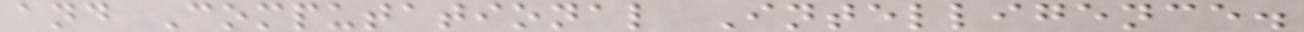and Computational Intelligence.
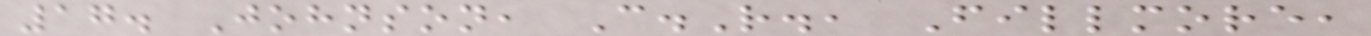17. Johnson, C.R., Fillmore,
